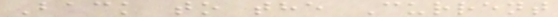Back to the Current
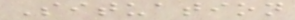Situation
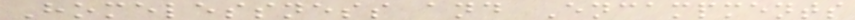Homelessness and Encampments
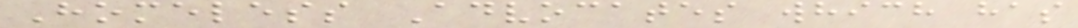Homeless Advocates which has
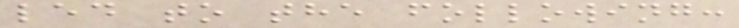led to the following:
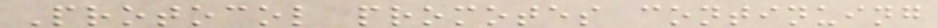Protocol promotes continuing
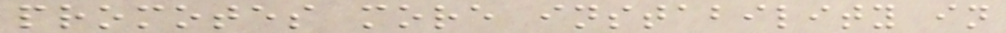promotes more instability in
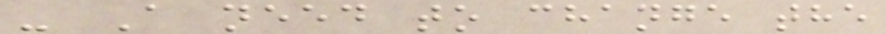- A need to change the
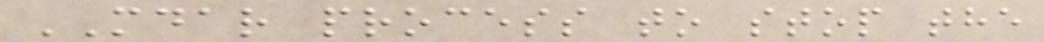MDAR process to stop the
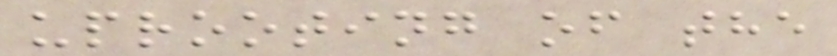uprooting of the
